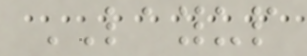LAYUP
